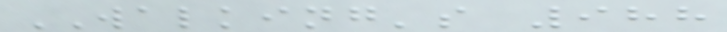WALKING's 988
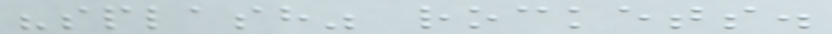"splash" rockets.
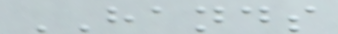HANDS
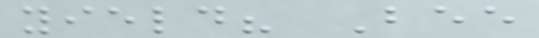yield? Bee
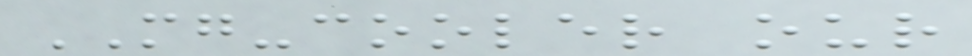MG-cooler our
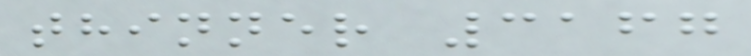thinner 3167
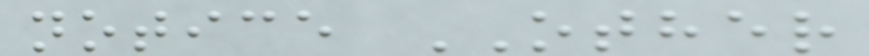notice OTHER
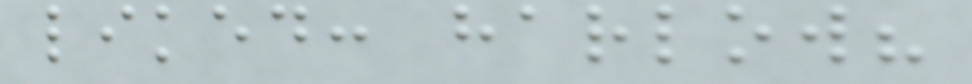liked: harlow?
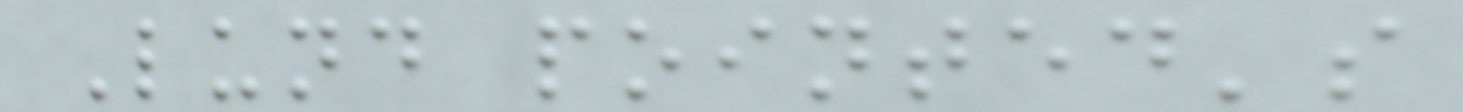Lund pointed's
